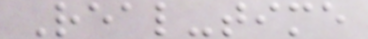Real-time
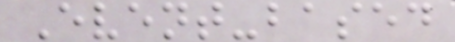Event-based
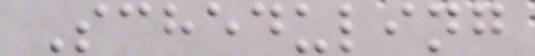Scheduling
